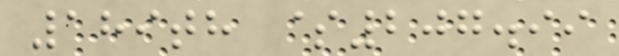189th $207.99
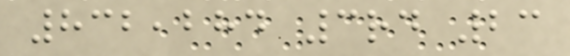832,284 3rd 23
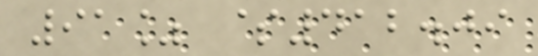91% $412.09
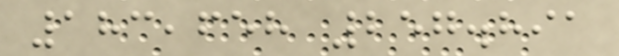183,658 257.891
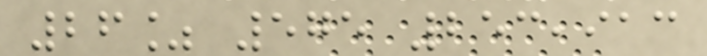26% 575 253,913
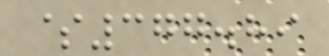$377.89
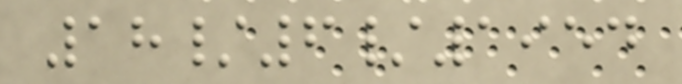18/6/1954
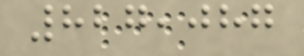827,087
